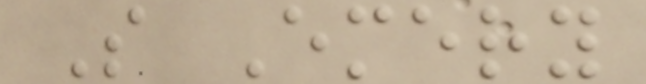S Emery
